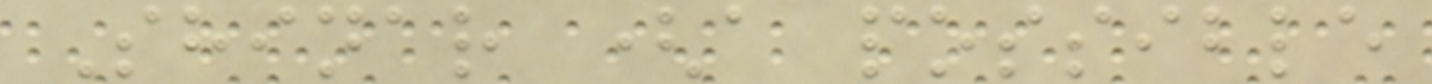Shinar (a possible
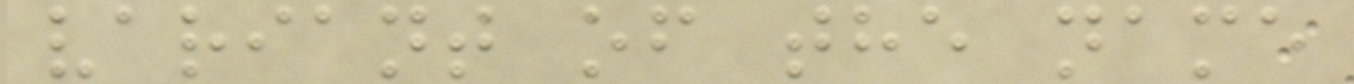variant of the name
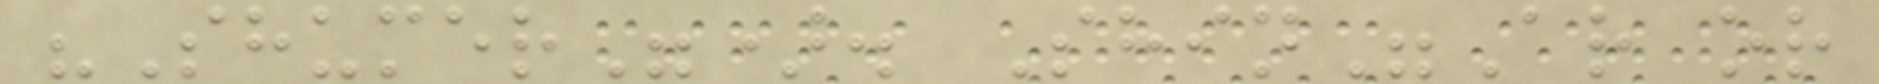"Shumer"). Shin"Ar or
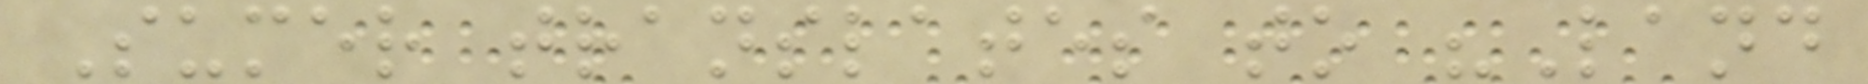Sumer translates to "Land
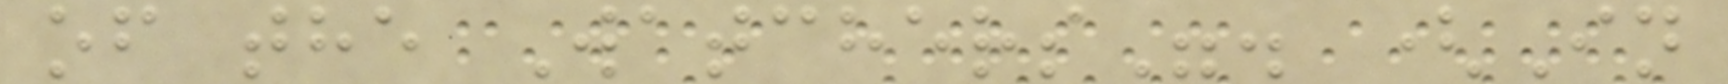of the Watchers". (In
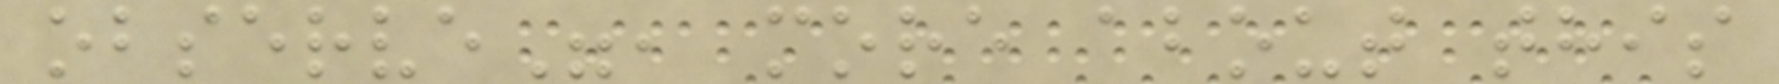observe", more about this
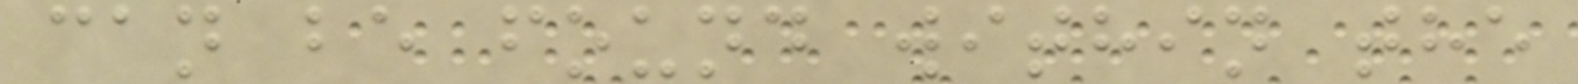can be found within the
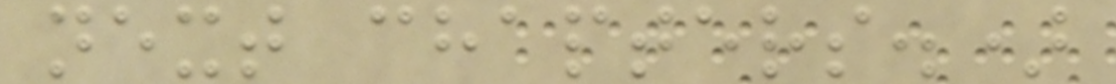next chapters.)
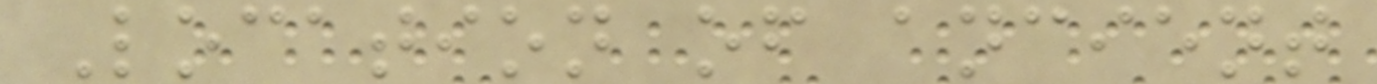Location of ancient
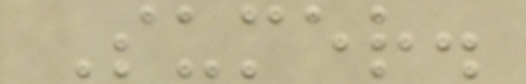Sumer.
